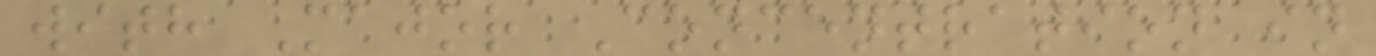with Major Concentration in
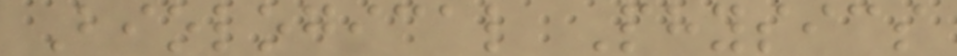Biological Physics
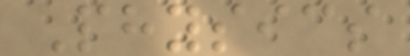Physics
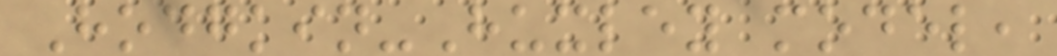Hodgkin-Huxley model,
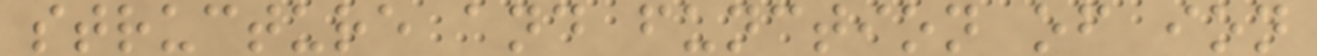structure and function of ion
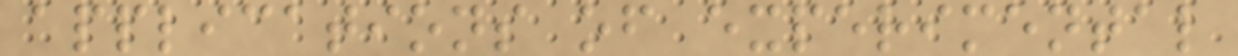applications of experimental
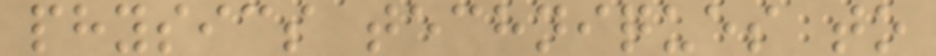physics techniques to
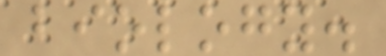biology.
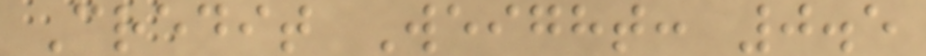Credit Weight: 0.5
